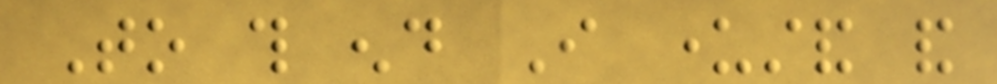To this end I understand and
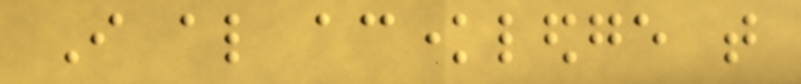I also acknowledge that
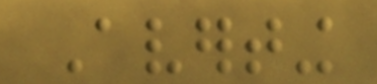Averting
